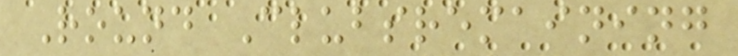Round Clubsremaining
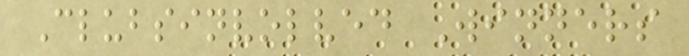Clubsinvolved Winners
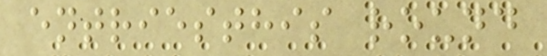entriesthis round
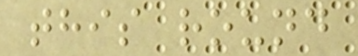this round
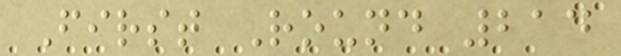First Round 214
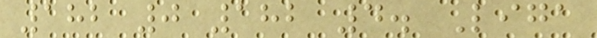182 0 182 4. Liga
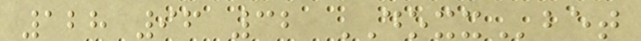128 96 32 DOXXbet
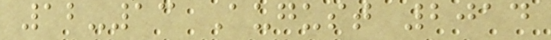12-13 August 2014
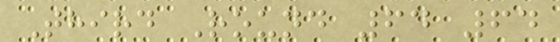Third Round 64 64
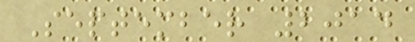September 2014
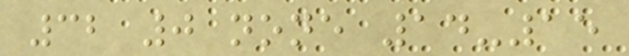32 0 none 14-15
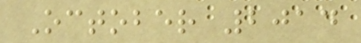October 2014
